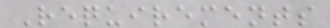Requirements
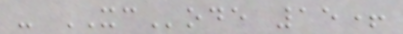- XCode 15+
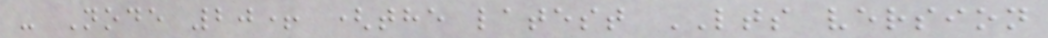- Node 20+ (the latest LTS version
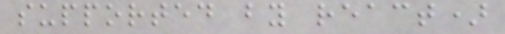supported by react)
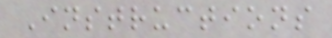Instructions
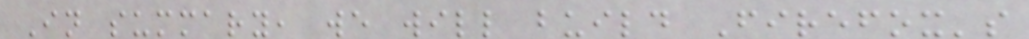In summary, we will build Firefox's
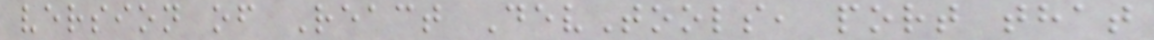version of React DevTools, port that
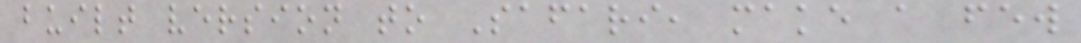built version to Safari, make a few
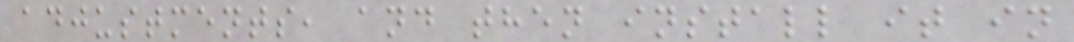adjustments, and then install it in
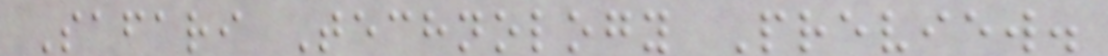Safari Technology Preview.
